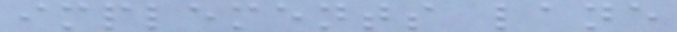implements lane
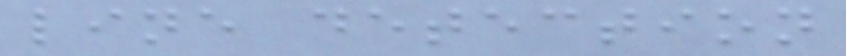line detection
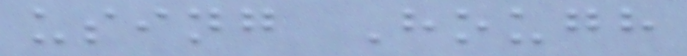using Hough
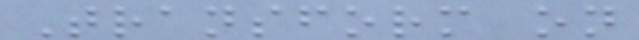Transform on
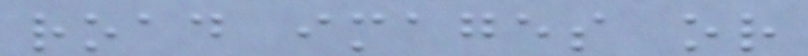road images or
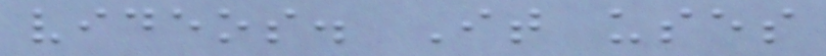videos. It uses
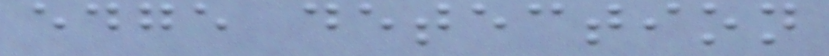edge detection
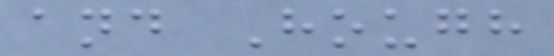and Hough
